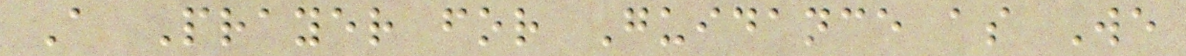A Prayer for Guidance as We
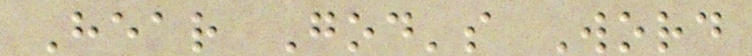Hear God's Word
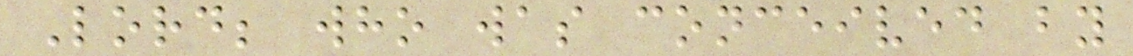Lord; who was conceived by
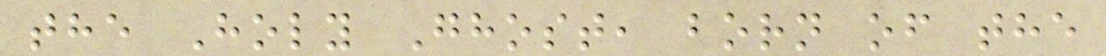the Holy Ghost, born of the
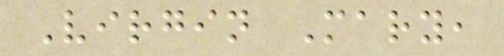Virgin Mary,
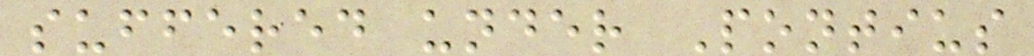suffered under Pontius
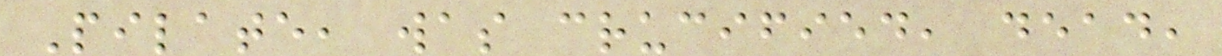Pilate, was crucified, dead,
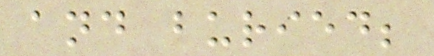and buried;
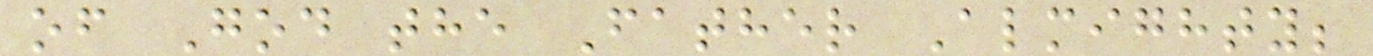of God the Father Almighty;
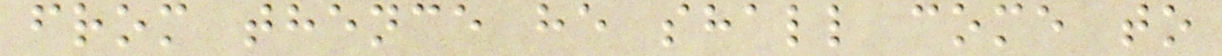from thence he shall come to
